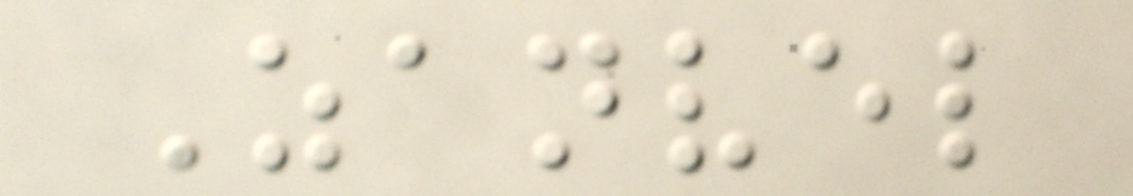Zanvel
